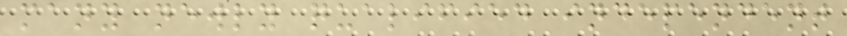many newly qualified independent
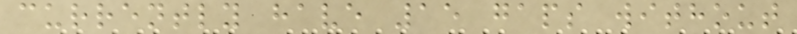currently have 15 gaps without
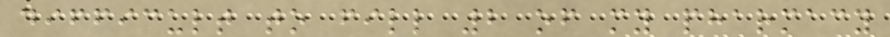difficult to fill 2 of my pharmacy
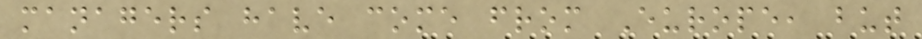managers have come from Europe, but
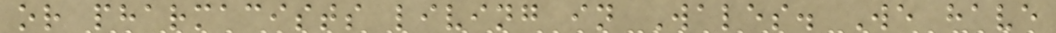or pharmacists living in Wales. We have
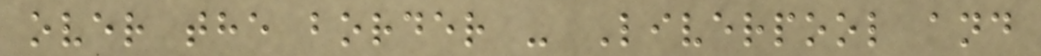over the border - Liverpool and
